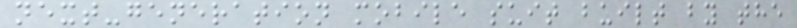next-generation mobile suit built by the
